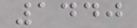1440
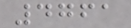4761
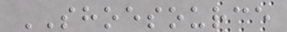SHOESOURCE
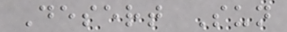Desert Sun
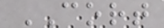CORT
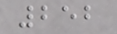252
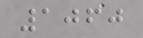1060
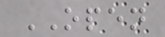OPEN
